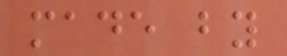made by
